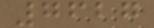7627
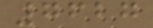7627
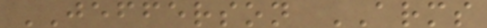JEFFERSON ARMS
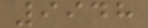9948
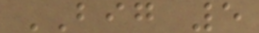BIG 5
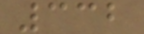332
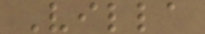Villa
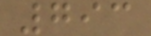793
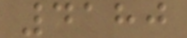4180
